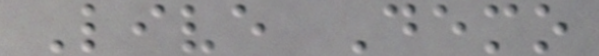Live Demo
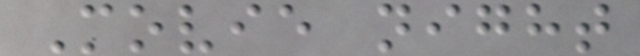Movie night
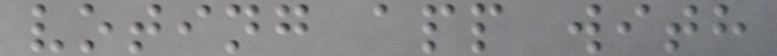voting app with
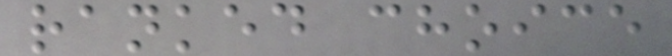ranked choice
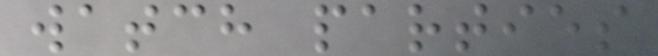watch parties
